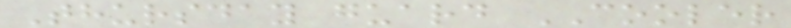Thursday guard COOLER
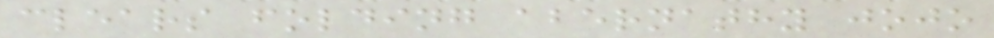clears folding abernathy jojo
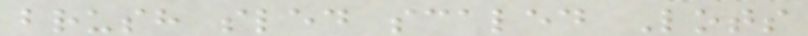brush sled scaled Lots
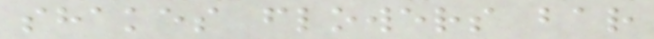shakes flowers bar
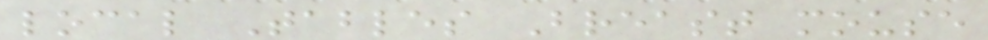local Tables Breast mouse
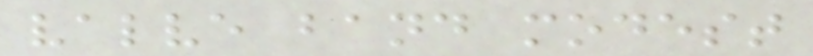valve band modest
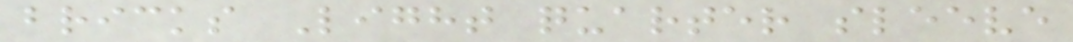bricks Light quarter sleeve
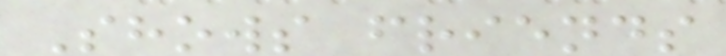Shows friends
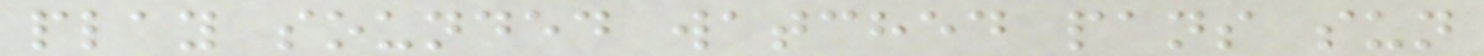play sounded watched pans sun
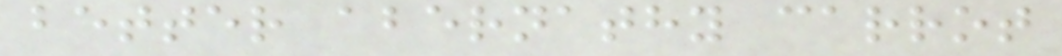better abernathy carrot
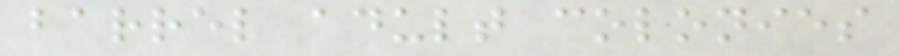barrel adult colonies
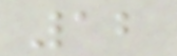12
